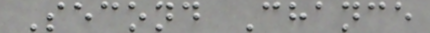Second Chance
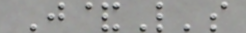J&L's
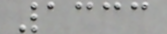1333
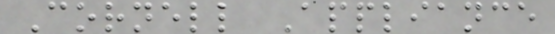Cornell Appliance
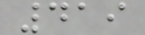419
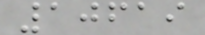10619
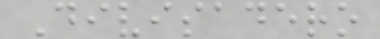Divisadero
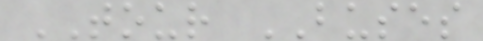TOUR BUSES
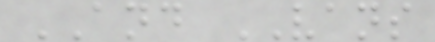AND VANS
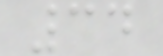34
